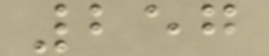257
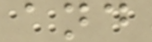and
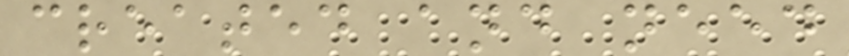created and need
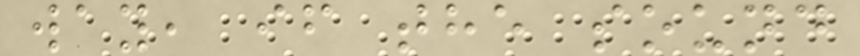way, if the sound
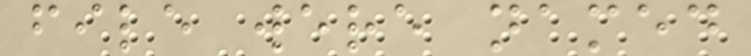file were named
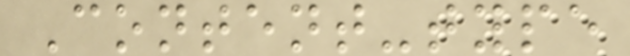Content-type
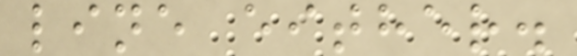line either.
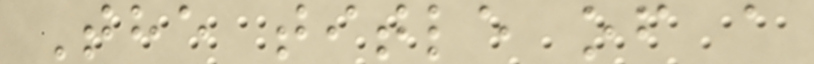The title of a
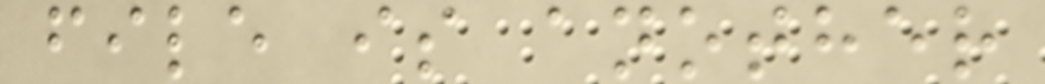file is another
